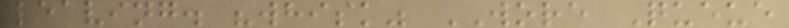leaving. "whisk" WORE Queue
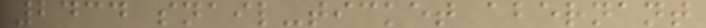2434 snail-ticket abernant
